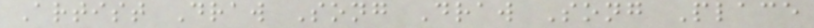Artist Draw Song Draw Song Place
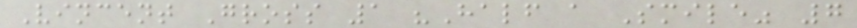Vincent Gross 1 "Half a Smile" 7
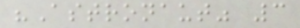"Astronaut" 3
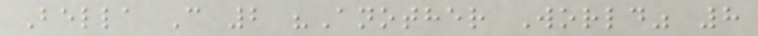Bella C 2 "Another World" 8
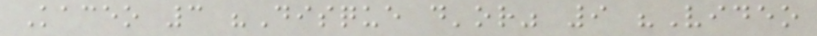Kaceo 3 "Disque d'or" 9 "Video
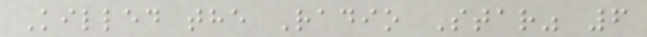Killed the Radio Star" 6
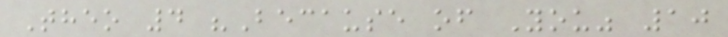Theo 4 "Because of You" 10
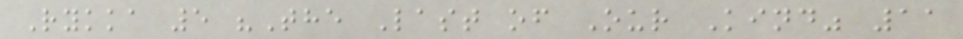Rykka 5 "The Last of Our Kind" 11
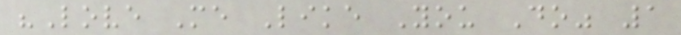"Love Me Like You Do" 1
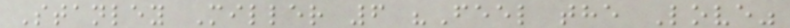Stanley Miller 6 "Feel the Love"
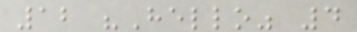12 "Hello" 4
